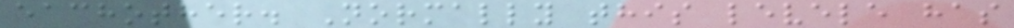eachother. Normally this levele has
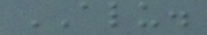ALU.
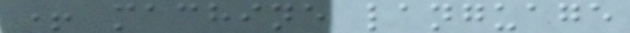+ machine language
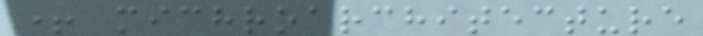+ michroarchitecture
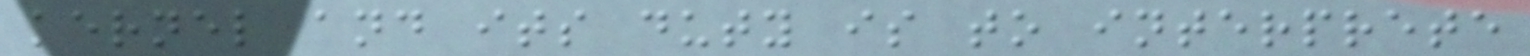kernel and its duty is to interprete
